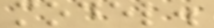model.
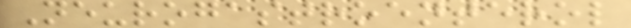Neurogastroenterol
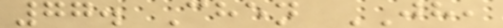77. Chen JH,
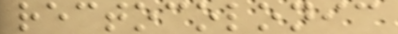rectocolonic
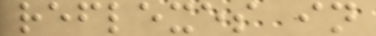reflexes in
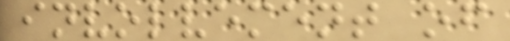involvement of
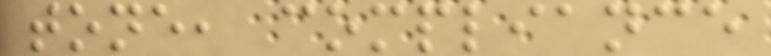tone, compliance
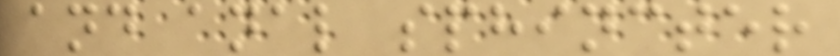and anal sphincter
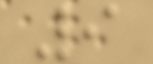9
